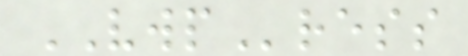VWPress
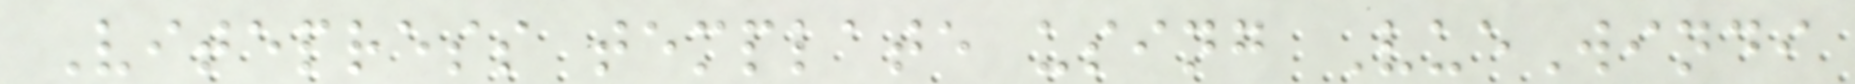Vitepress template using VueWindi
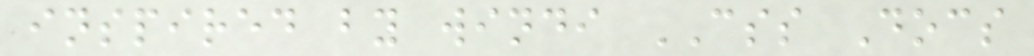inspired by windi CSS Docs
